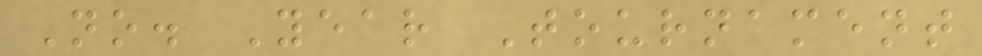No. Year Tournament
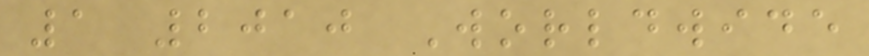1 2010 Worldwide
